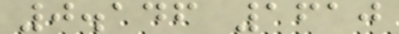0.146 1610
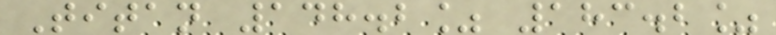Titan 148.2% 183.2%
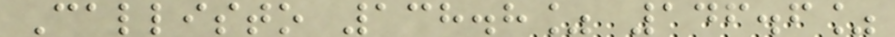Callisto 138.8% 146.6%
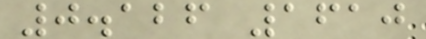0.126 1610
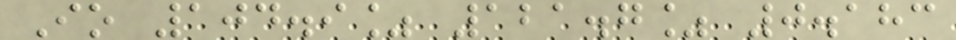Io 104.9% 121.7% 0.183
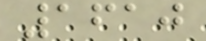1610
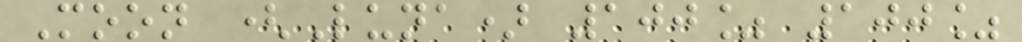Moon (Luna) 100% 100%
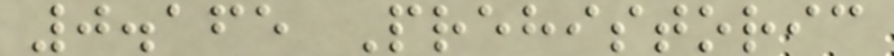0.165 Prehistoric
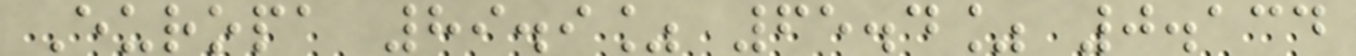Europa 89.9% 65.4% 0.134
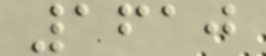1610
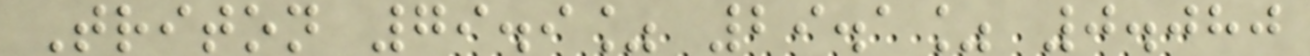Triton 79.9% 29.1% 0.080
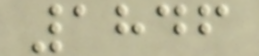1846
